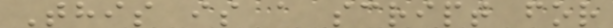This is a script for
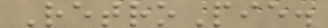RetroPie.
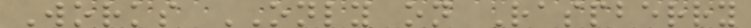Works ONLY on Raspberry
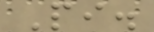Pi.
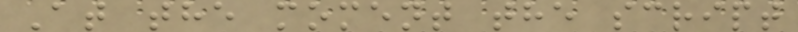At the moment the script
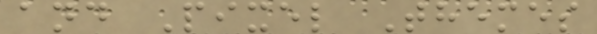and Pixel Themes
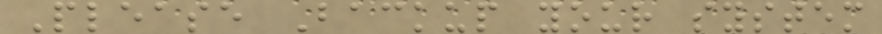Please Backup your system
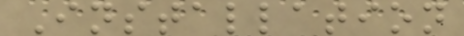Installation
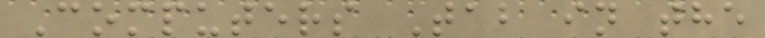Computers Tab in the
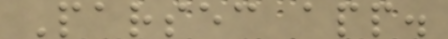Parsec app.
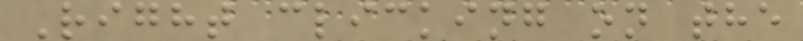Right clicking on the
